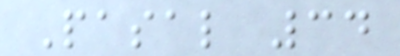Pasal 34
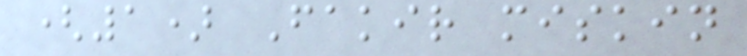(1) Fakir miskin
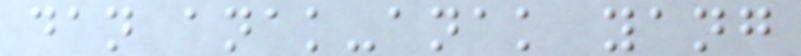dan anak-anak yang
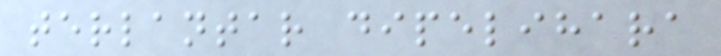terlantar dipelihara
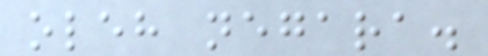oleh negara.
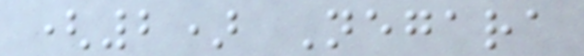(2) Negara
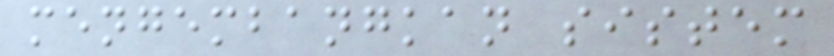mengembangkan sistem
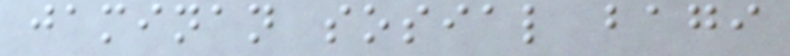jaminan sosial bagi
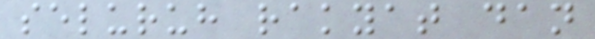seluruh rakyat dan
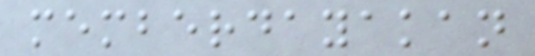memberdayakan
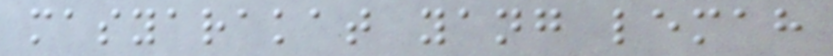masyarakat yang lemah
